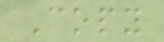Copy
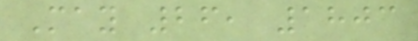May 26, 1803
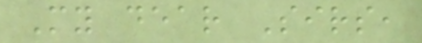My dear Sirs,
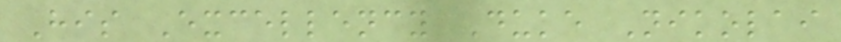His Excellency Duke Nikolai
